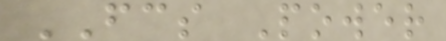FCS Power
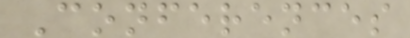Conferences
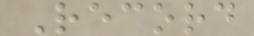Record
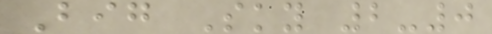Big Sky 2-0
